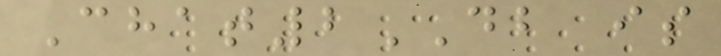Chat2DB is
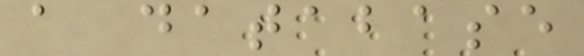a database
